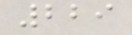229
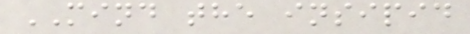MIND the insipid
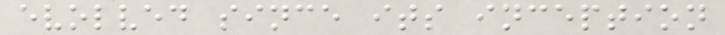evolved since its inception
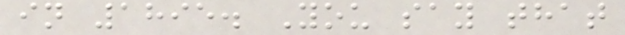in 1895. You say that
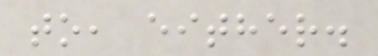to, either.
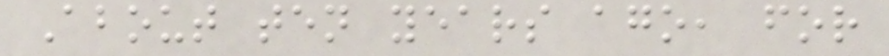About ten years ago, for
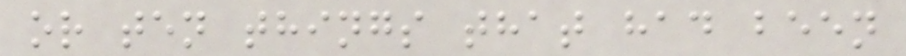or ten things that had been
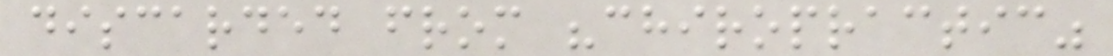discarded from "chiropractic"
